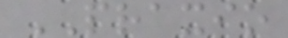PRAXIO
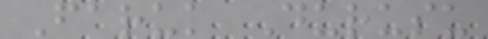Faruk Durusu
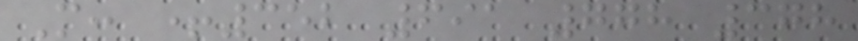M: +352 691 778 378
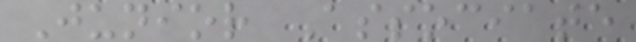Junior Associate
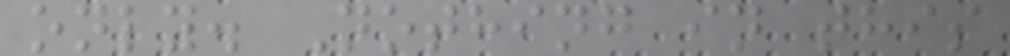only. Nothing in this
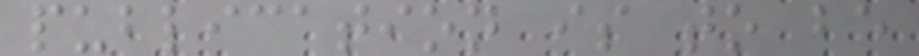publication is to be
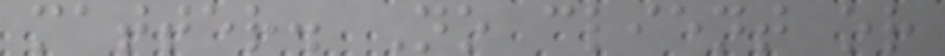matter. No client or
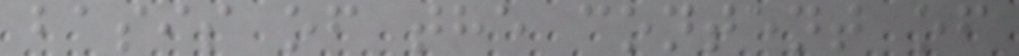basis of the content of
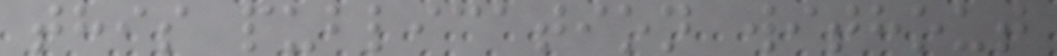this publication without
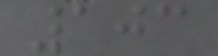103
